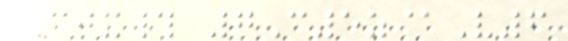Cjx# 7C5z@V6
